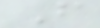F
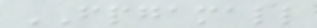FPGAMALL
